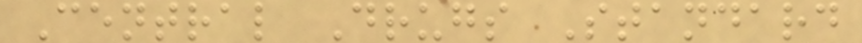Central Drugs Standard
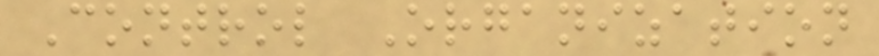Control Organization
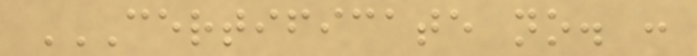CERTIFICATE NO. :
